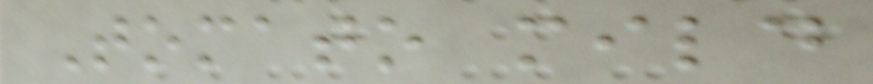Tomato mild
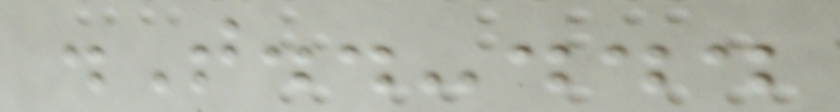.T..-...
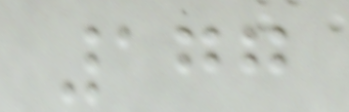177
